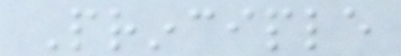Principle
